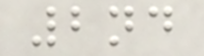2nd
